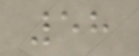58
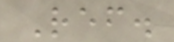Ref.
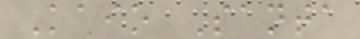Kaio Santa
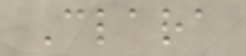Clara
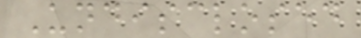Undisclosed
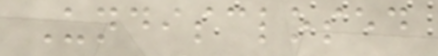Undisclosed
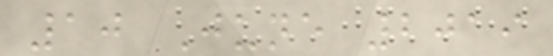10 June 2019
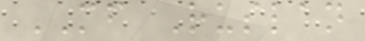MF Ruslan
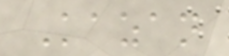Kazan
